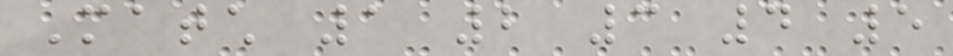Match 1 2 3 4 5
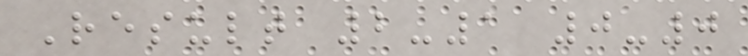Result 2-1 0-0
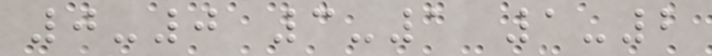0-0 3-1 1-2
